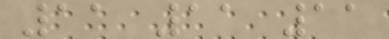11 11 11
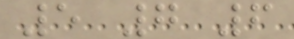5 7 6
